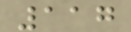117
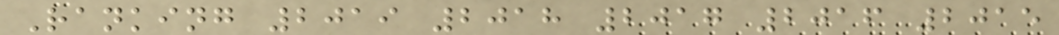Ranking 2019 2018 2017 2016 2015
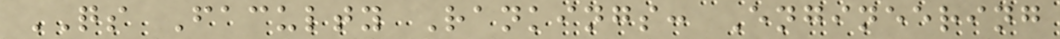QS Faculty Rankings: Engineering
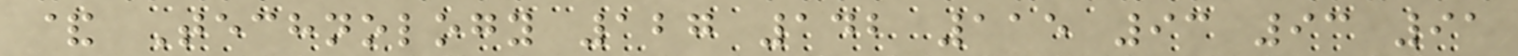& Technology 127 142 115 93 93 91
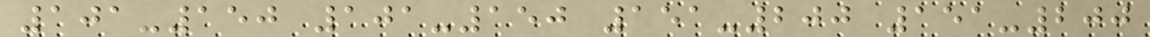101-150 101-150 151-200 151-200
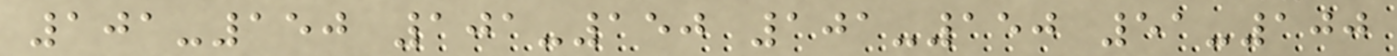101-150 101-150 101-150 51-100
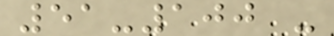51-100 -
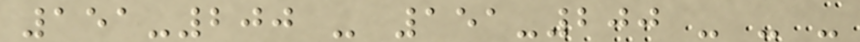151-200 - 151-200 - - -
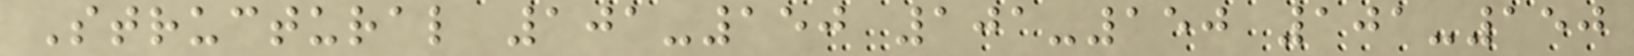Structural 101-150 101-150 101-150
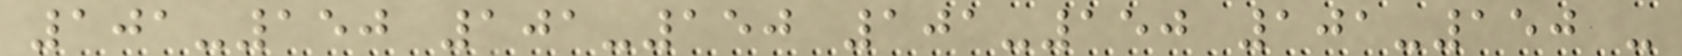101-150 101-150 101-150 101-150 -
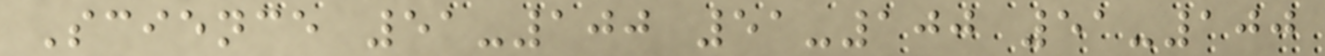Science 51-100 51-100 51-100
